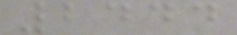2444
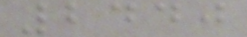2440
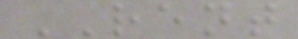RENT
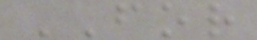FOR
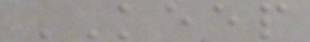KEEP
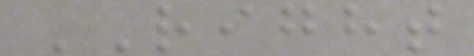RIGHT
